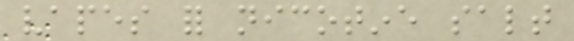vapes for nicotine salt
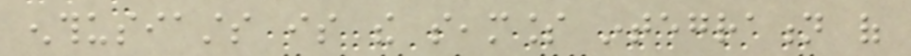enthusiasts is the seamless integration of
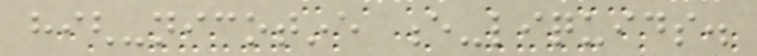high-nicotine e-liquids.
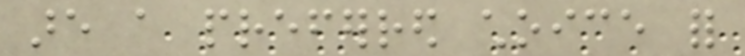are a preferred choice for
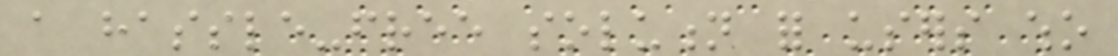a hassle-free solution for users who
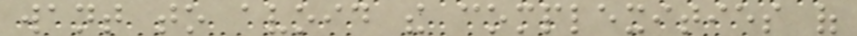want to avoid the complexities of
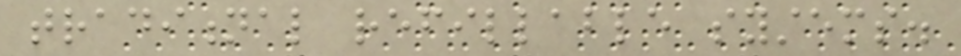traditional refillable systems.
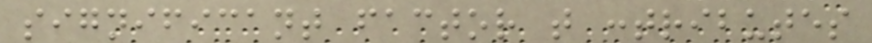significant factor that contributes
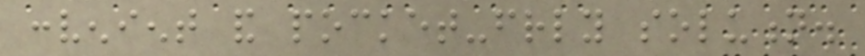convenient and pocket-friendly solution.
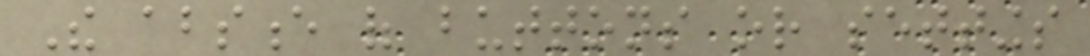The absence of buttons or settings
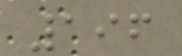196
